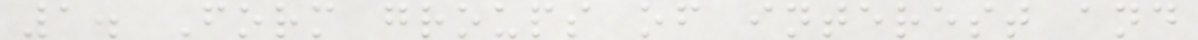1. Form groups of interest and
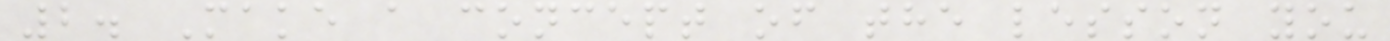2. Make a concept of the lesson you
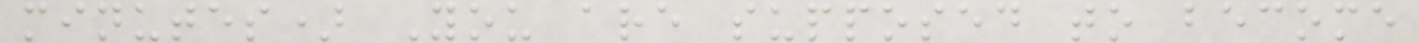minutes) You are supposed to become
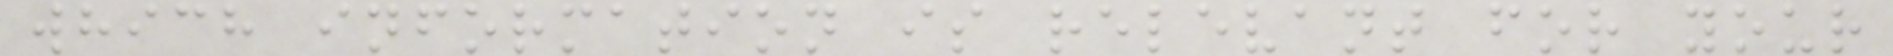which information is relevant for your
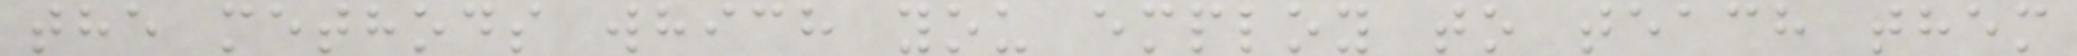the methods which you employ to teach them
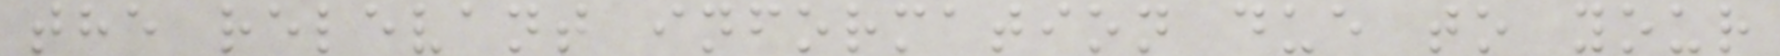the relevant information due to your
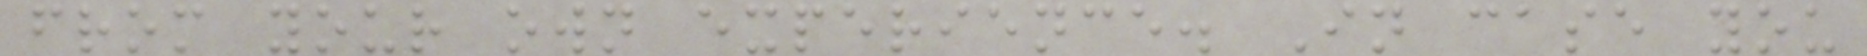from your own experience. In case you
